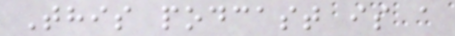This podcast is a
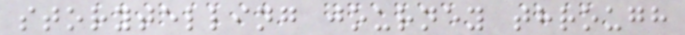storytelling journey through
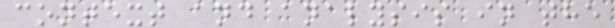context and analysis in the
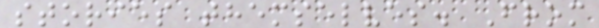stories themselves. From
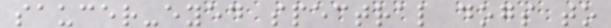saucer-eyed spectral dogs to
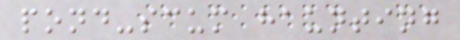pond-scum haunting
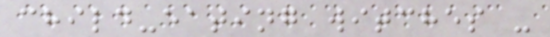child-eating witches -
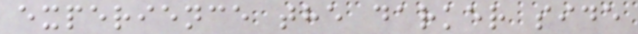experience the darker side
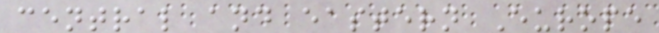central and eastern Europe
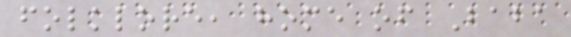folklore, home of Baba
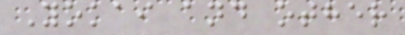Yokai and other
